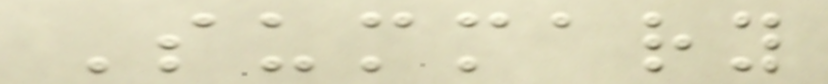Summary
